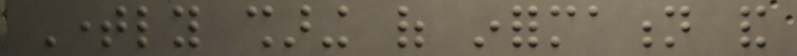Timely sharing of information and
